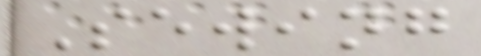Sewing
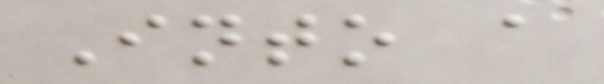Into a
